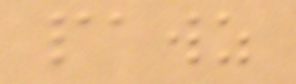pawz
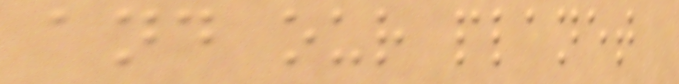and our planet
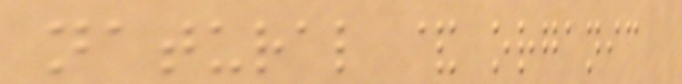natural & organic
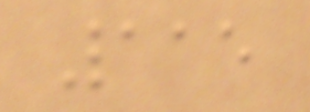115
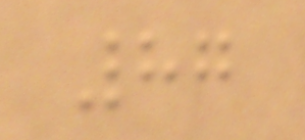87
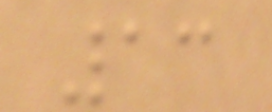13
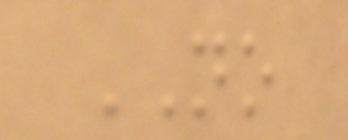NO
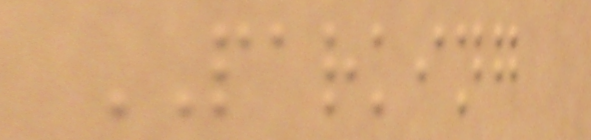PARKING
